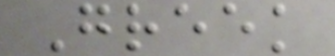Greek
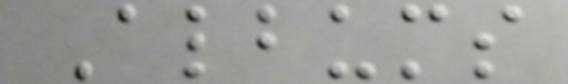Albums
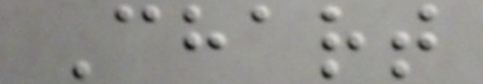Chart
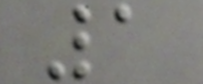1
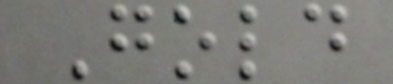Gold
